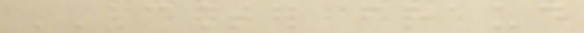COUNTER FRAUD
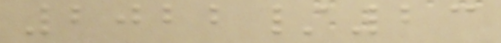2022/23
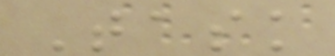Task
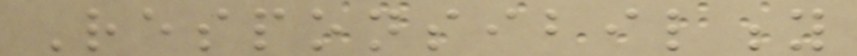Responsibility
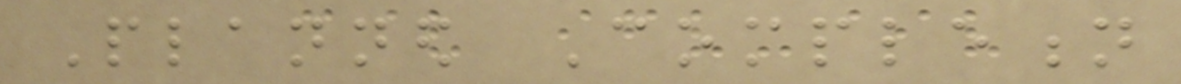Planned Completion
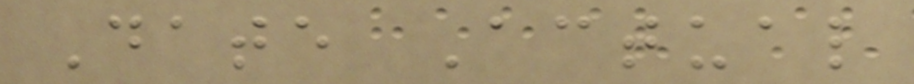Date Actual
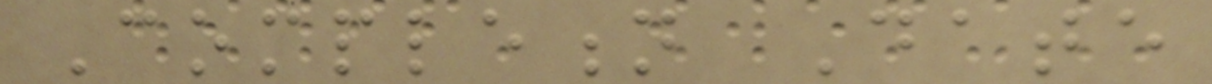Completion Date
